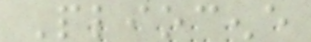Pliocene
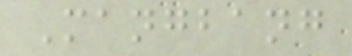Mangbang
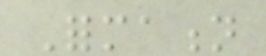Formation
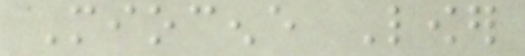Miocene Lower
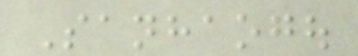Sanhaogou
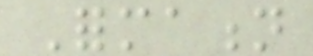Formation
